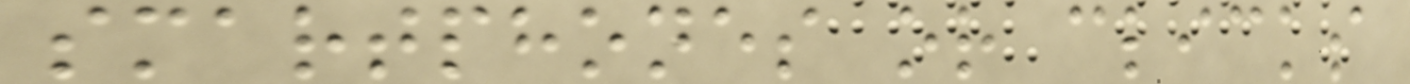smartphones or clicks
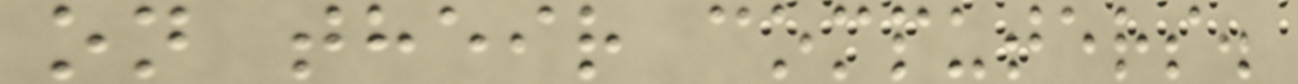on their computers.
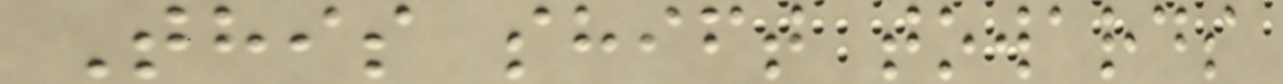This shift towards
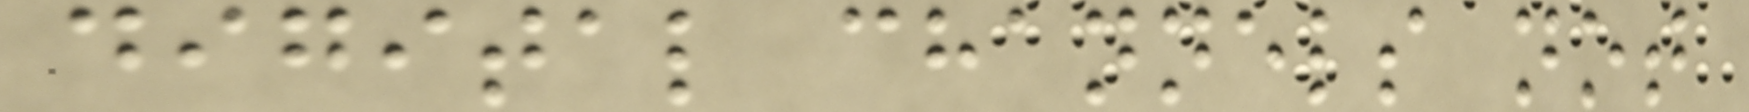digital channels not
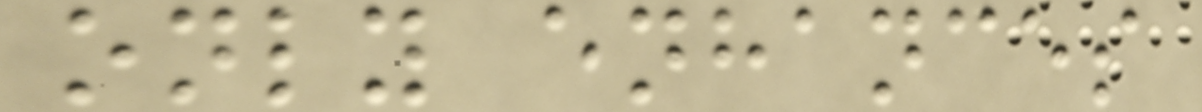only enhances
